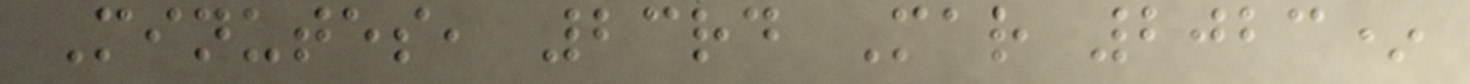Minutes, 23rd Mar 2023*
